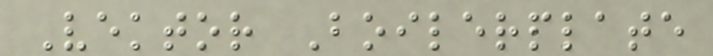Vektor Boilerplate
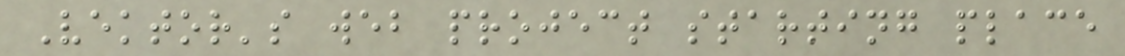Vektor's web project starting place
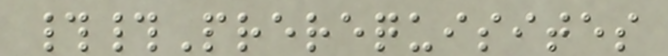##Prerequisites
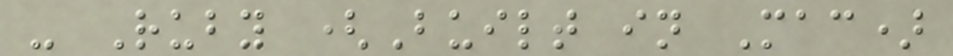- Ruby (Built in Mac)
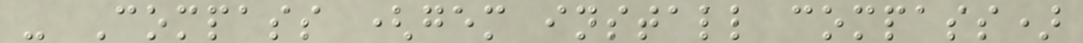- Compass (gem install compass)
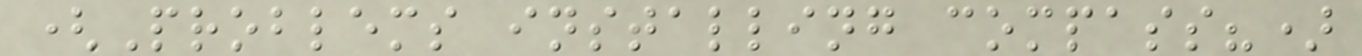(Problems installing compass?)
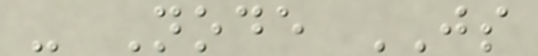- Node JS
